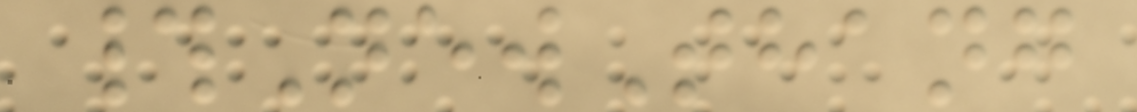#NewThang
